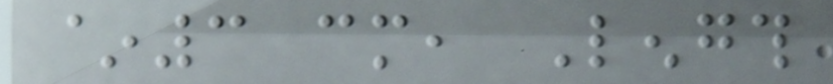~3 cm, Length
